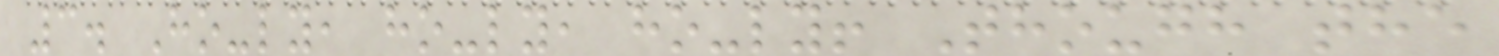3. Ho-ly, ho-ly, ho-ly! Though the
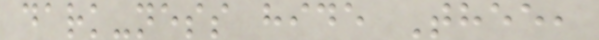dark-ness hide Thee,
